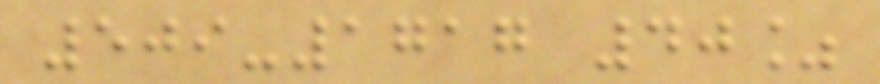509-1717 40%
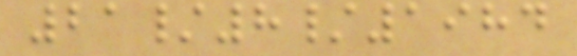21/8/1984
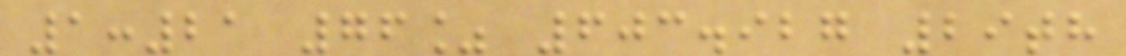1:21 76% 603.927 29th
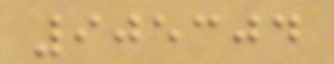905304
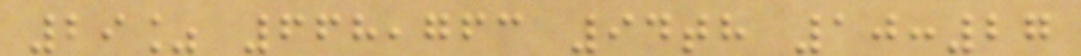29% 668,763 94th 10:27
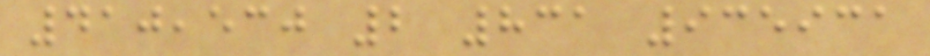410,530 2 831 935931
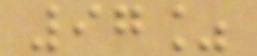97%
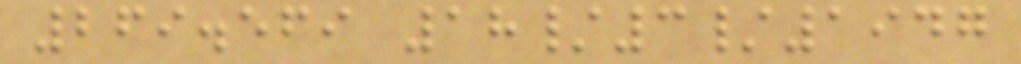269.569 18/3/1947
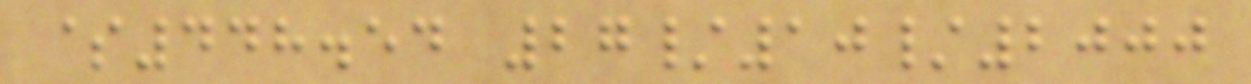$448.54 27/10/2000
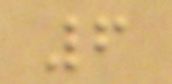6
